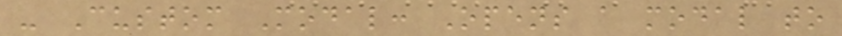- Custom Modal: Opens a modal to
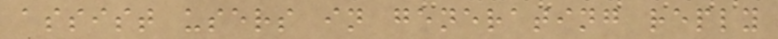assist users in generating reply
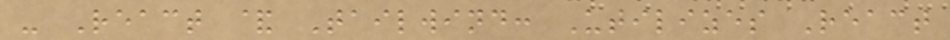- React & Tailwind: Utilizes React
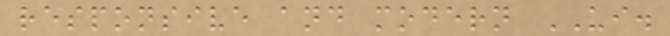responsive and modern UI.
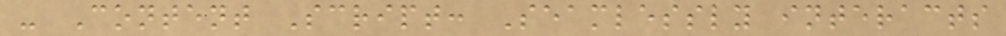- Content Script: Seamlessly interacts
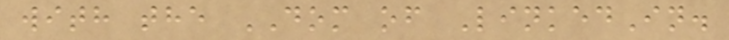with the DOM of LinkedIn.
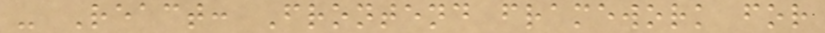- React: Frontend framework for
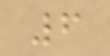6
